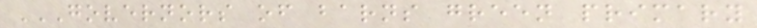GOVERNORS OF BARNS GREEN PRIMARY
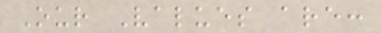Our Values are:
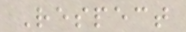Respect
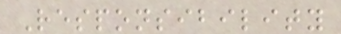Responsibility
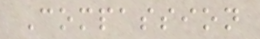Compassion
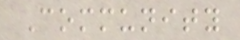Community
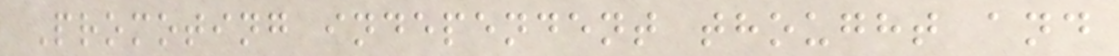Promoting independent thought and
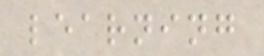learning
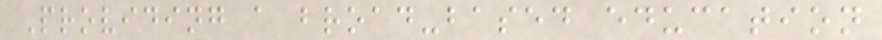Providing a broad-based education
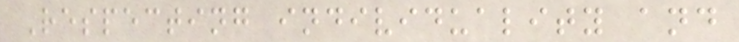Respecting individuality and
